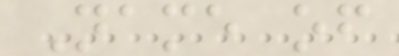Name of
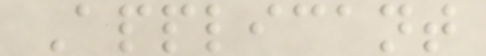Applicant
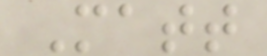Matt
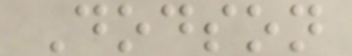Dodson
